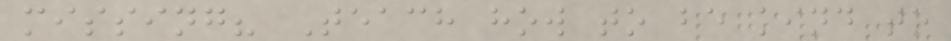missing? Teach how to be kind to
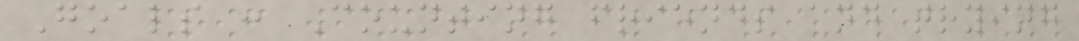Goals : Counting friends and trying
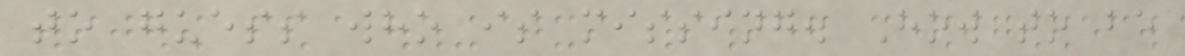to guess who is missing. How to be
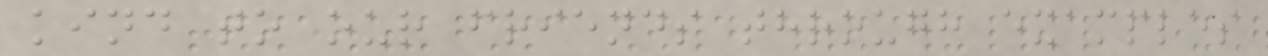kind to our friends through examples
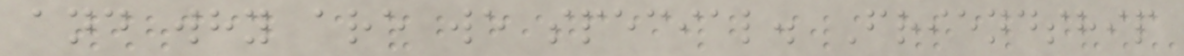and why are we special. Friendship
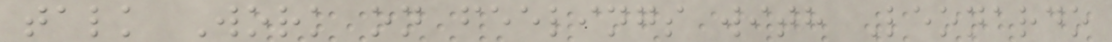talk Work on feelings with Leonardo
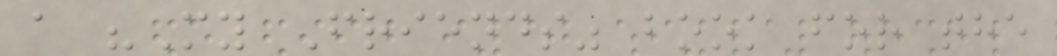a "My Friends" book for the
